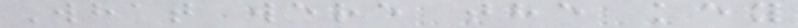What were the key
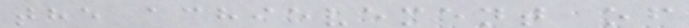the achievement of
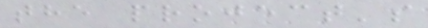the project's
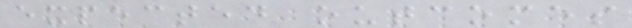expected outcomes
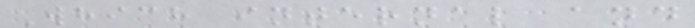Which internal and
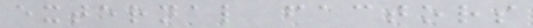external factors
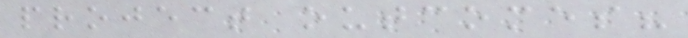project outcomes?
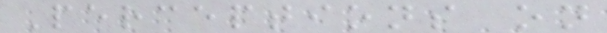Perceptions on
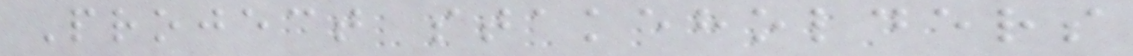Project stakeholders
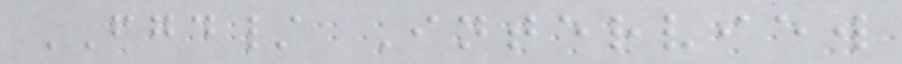FGD/ Interview
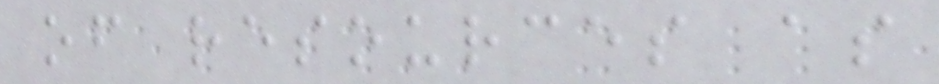of resources as
